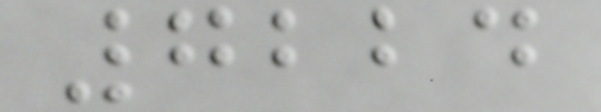7224
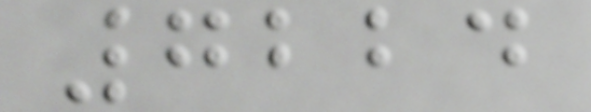7224
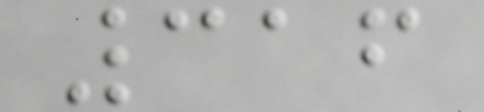316
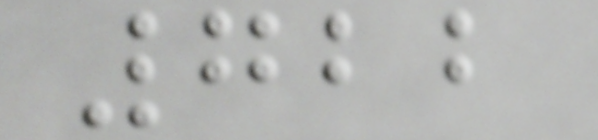722
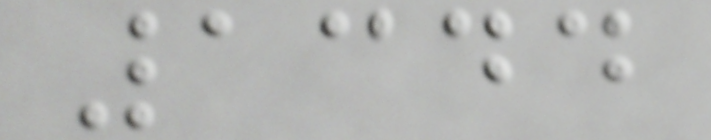1344
